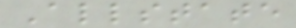Allstate
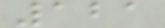121
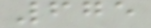675
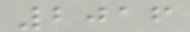2016
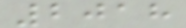2018
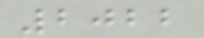2022
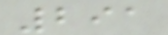291
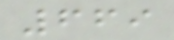669
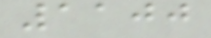1100
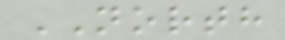NORTH
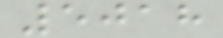5018
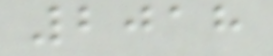2018
